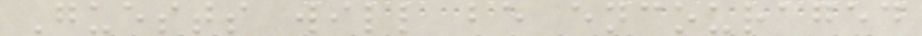Guests will be encouraged
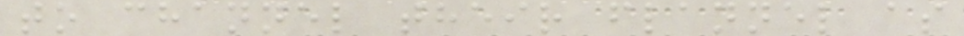to channel their flannel as
